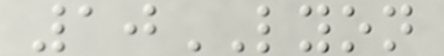10LYON
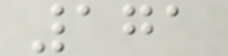171
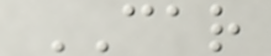CAR
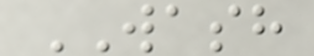WASH
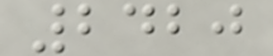2420
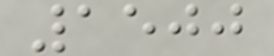1500
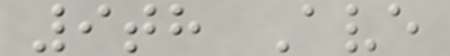9th Ave
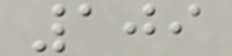109
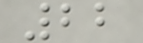22
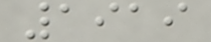1919
